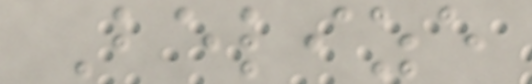Belize
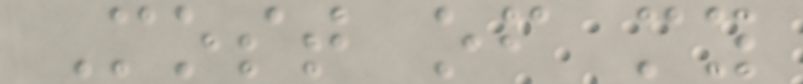Most of my
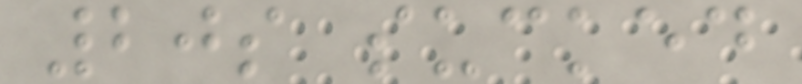20s sucked
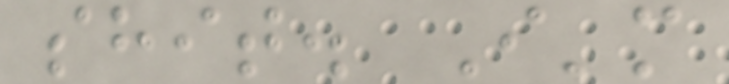shit. I'm
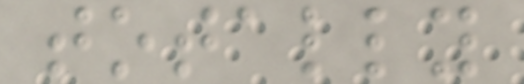totally
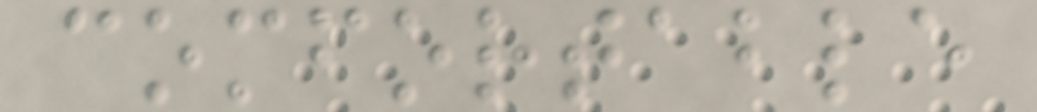comfortable
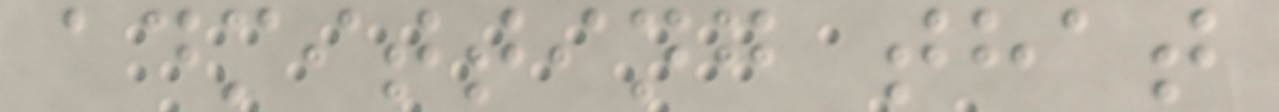admitting that
